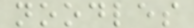noodles
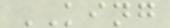KING
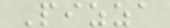Pizza
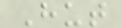Hut
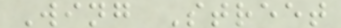Wing Street
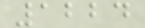1224
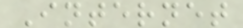Internet
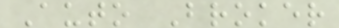Auto Broker
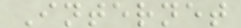Internet
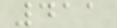411
